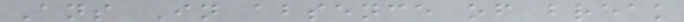Ans In absence of break
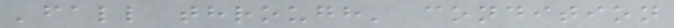'fall through' condition
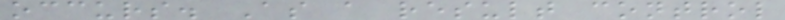occurs. As a result control
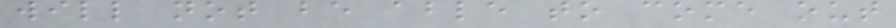will not be able to come out
